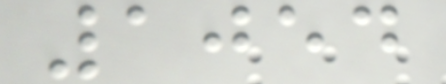1054
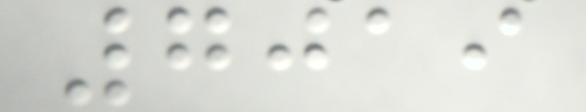7019
